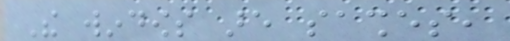The windows are sashes,
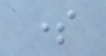some
